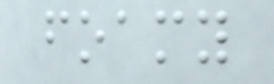foamy
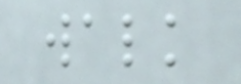walk
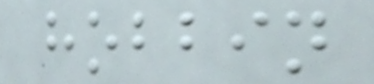hobbin
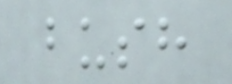bush
